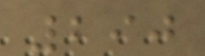290
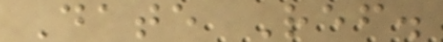Date Ref.
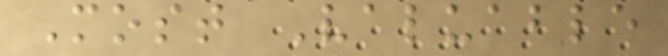Most Valuable
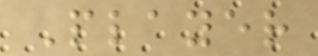Player
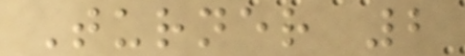Turner 2
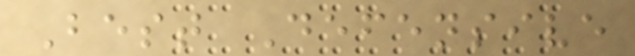Best Defensive
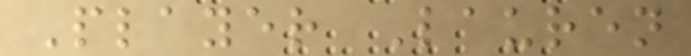Player Lauren
